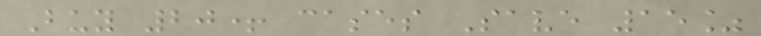Buy 20+ cases Save 15%
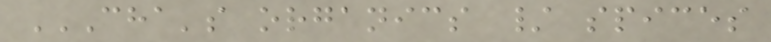CHA'S ORGANICS / SPICES
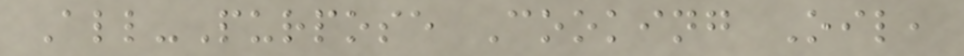All-Purpose Cooking Oil,
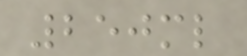250ml
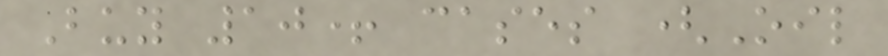Buy 10+ cases (Oil
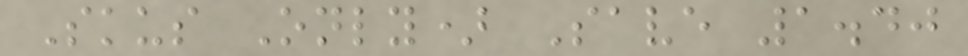Skus Only) Save 1.40
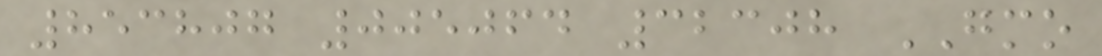853807 005064 32308 GMO
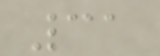31
